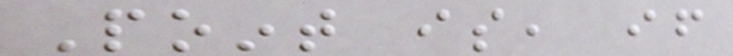Point is, if
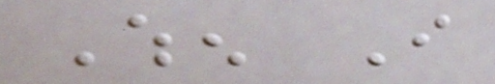When I
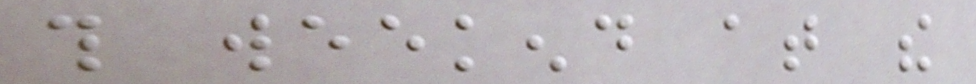this weekend at the
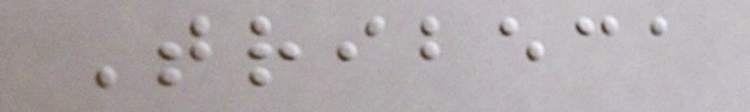Tribeca
